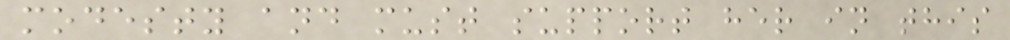modesty and must support her in this
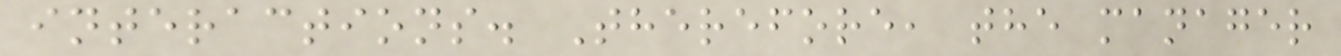interactions. Therefore, the manager
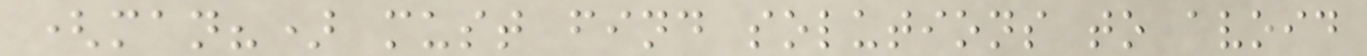(man?) must find solutions to avoid
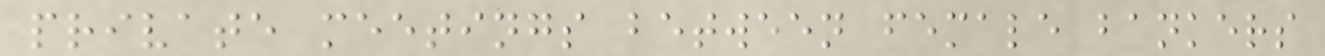private meetings between female bankers
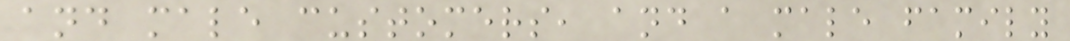and male customers, and a male family
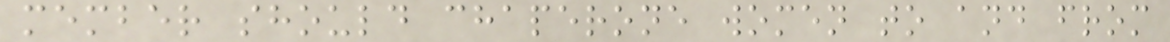member should chaperone women to and from
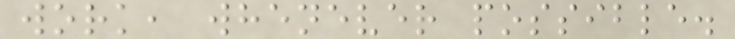work, whenever possible.
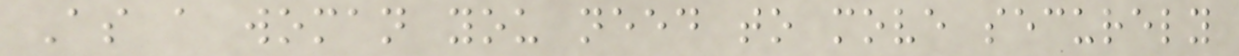As a woman you need to move securely
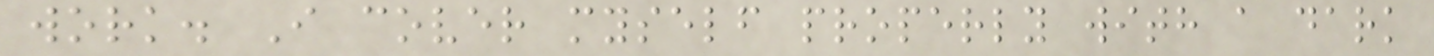work. I cover myself properly with a dark
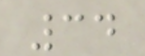34
